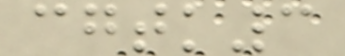cgtk3
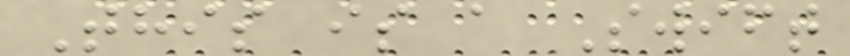This is a Swift
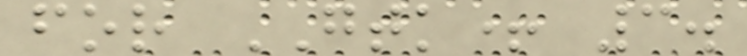for GTK+ 3.
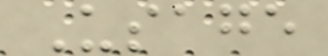Usage
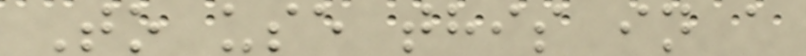To use this in a
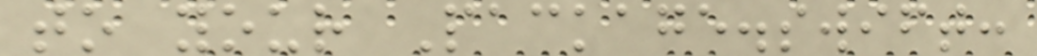to your Package.swift:
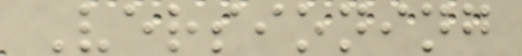Versioning
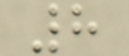8
